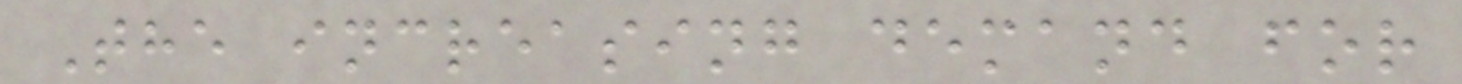The increasing demand for
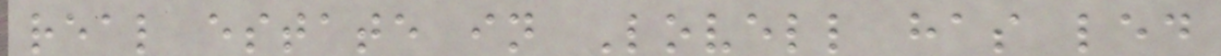real estate in Lovell has led
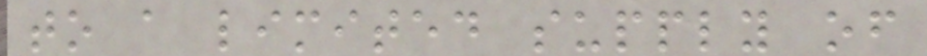to a limited supply of
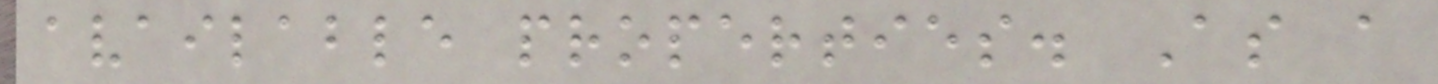available properties. As a
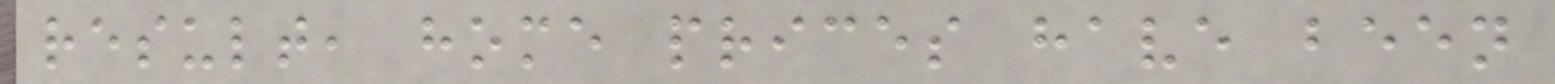result, home prices have been
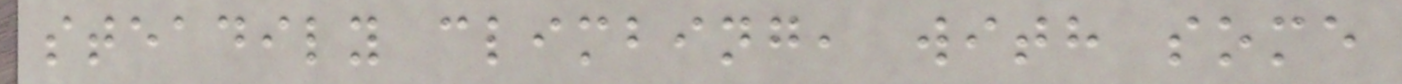steadily climbing, with some
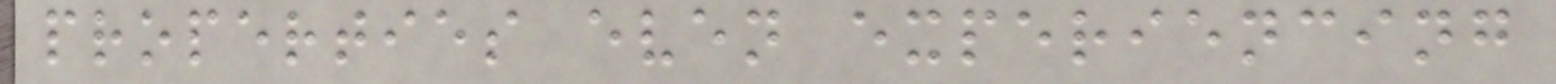properties even experiencing
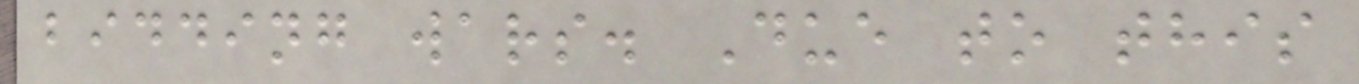bidding wars. Due to this
